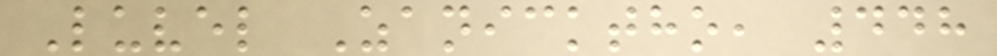Luvel Zanicktho, 448
